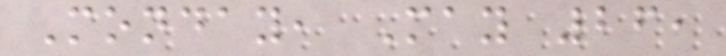Monday, May 26,
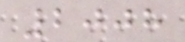2008
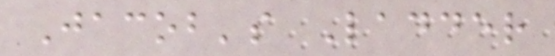Jacob's Ladder
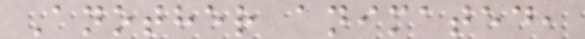Another animated,
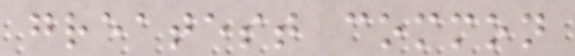greatest common
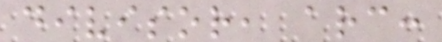divisor, arc:
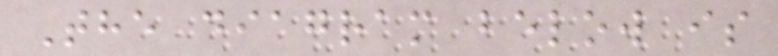The diagram below is
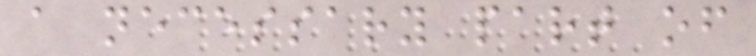a necessary part of
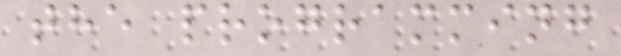the programming
